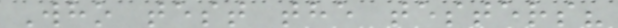Who test the testers?
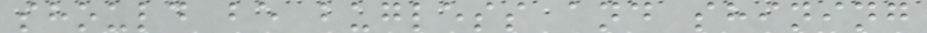should be bugless and shining
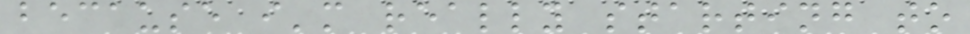because i'm really starting to
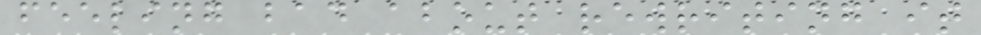feeling bad about rewriting it
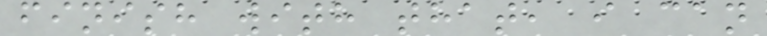finish with that, i can
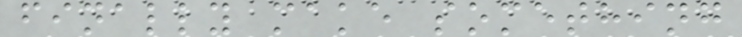finally make something
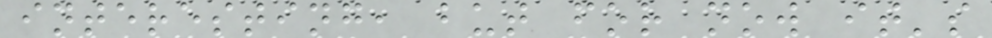interesting, but for now it's
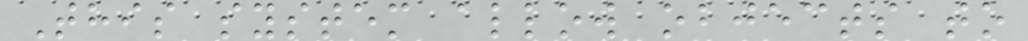This system allow objects to
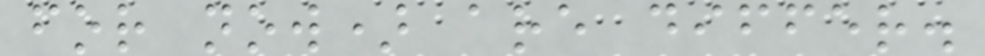for now) are differ.
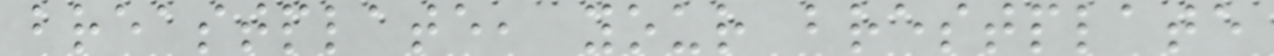breastplate, your brestplate
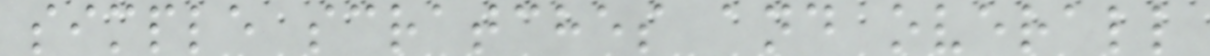simple scratches and overall
